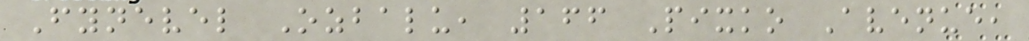Fynevel Ozbalu, 166 Pixko Avenue,
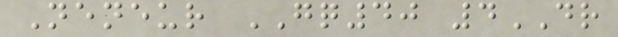Neneur GQ40 4DR
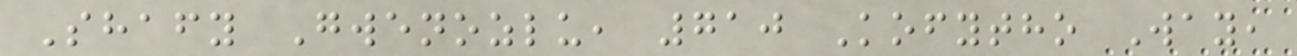Shafy Gwenozlu, 710 Kofytho Way,
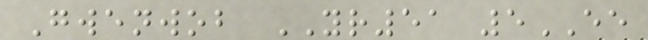Gwenwob YR51 5EE
